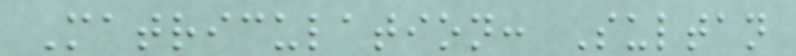Matriculation: Sultan
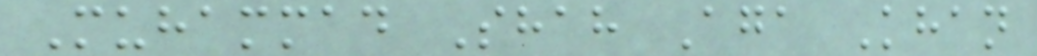Muhammad Shah Aga Khan
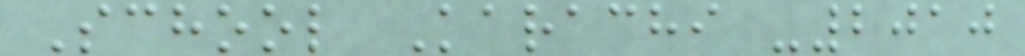School Karachi -2010
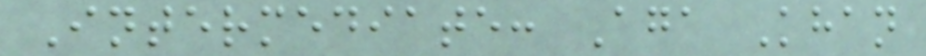Intermediate: Aga Khan
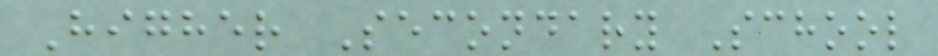Higher Secondary School
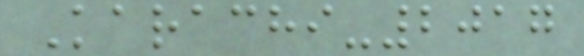Karachi-2017
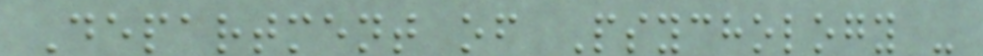Department of Psychology -
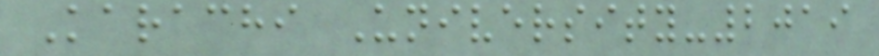Karachi University-2019
